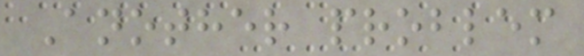Another problem
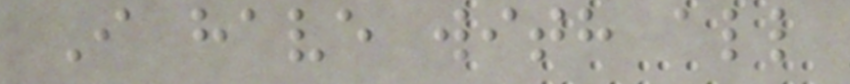I have with all
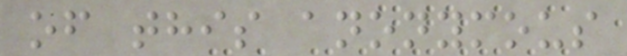of this anonymous
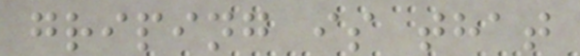griping is that
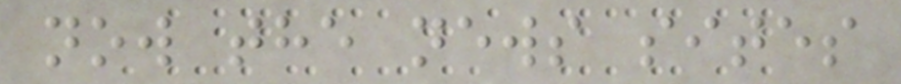now the news sites
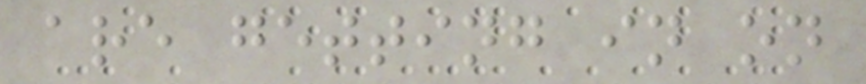are getting in on
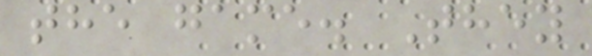the game. They
